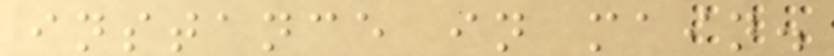instance in main.
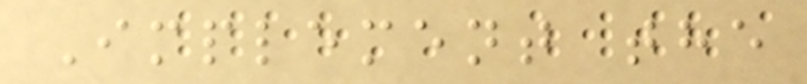Implement the
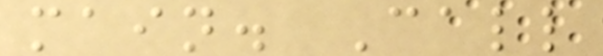main. Call
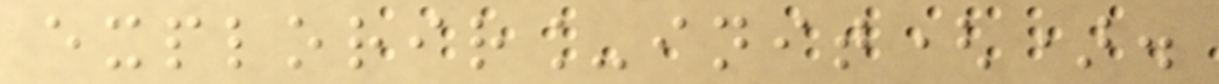explorir_init().
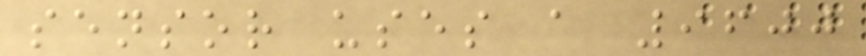sensor uses a 9600
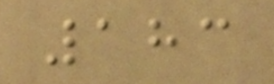183
